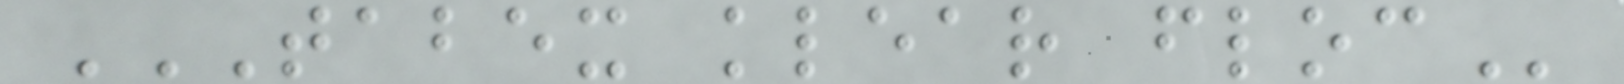TABEX KLEAR FLOC
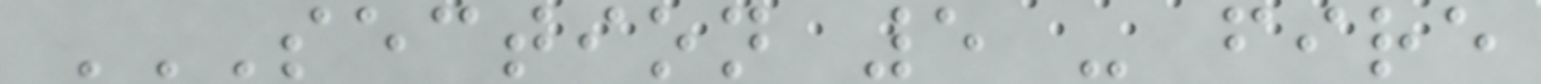SECTION 5 - FIRE
